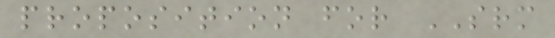proposition for SRM
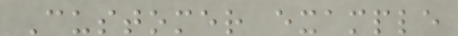Customer example
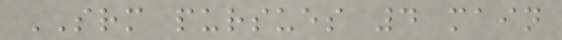SRM pursues 4 main
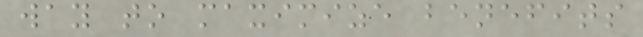way to maximize benefits
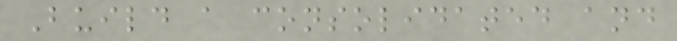Build a consolidated and
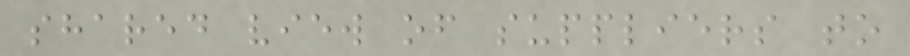shared view of suppliers to
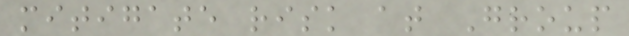mitigate risk at Group
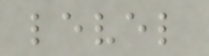level
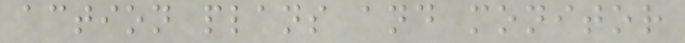action plans and monitor
